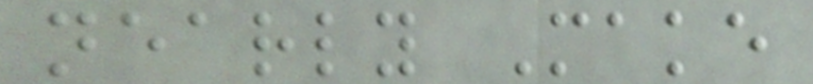nearly Make
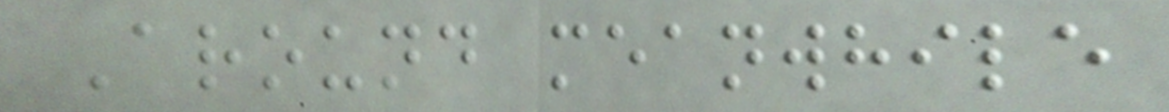Around meanwhile
